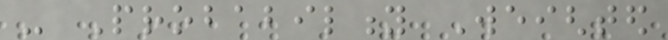- Probability Weighted
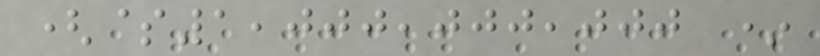($1,000,000,000 *
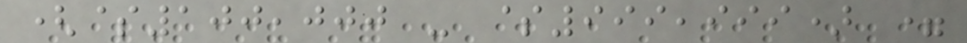($100,000 - $999,999) =
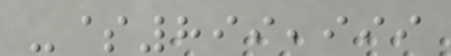-$899,999
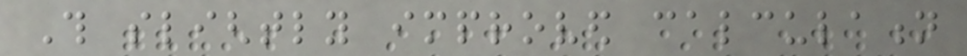This slightly improved calculation
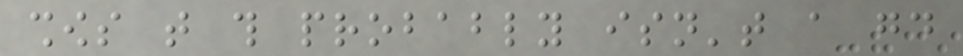shows that this probably isn't a good
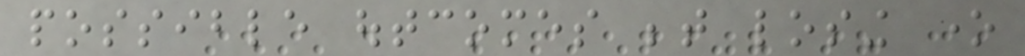possible outcomes between losing one
